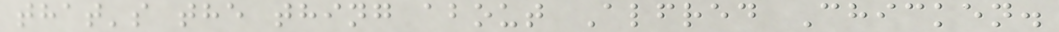that's the thing about Alfred Chicken.
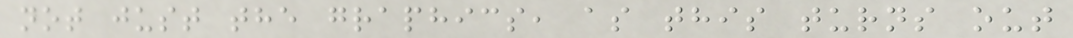not just the graphics, as this turns out
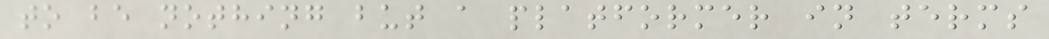to be nothing but a platformer in terms
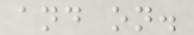and on.
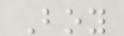Boy
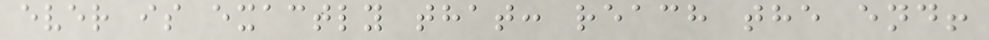ever is exactly that: reach the end!
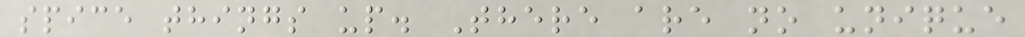spice things up. There are no unique
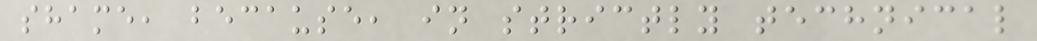shame, because, in strictly technical
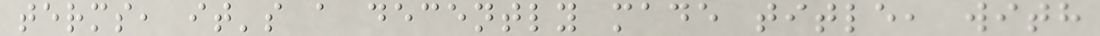terms, it's a decently made title, with
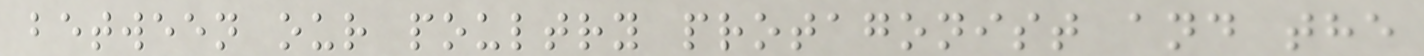between our poultry protagonist and the
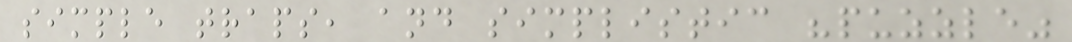simple traps, and simplistic "puzzle"
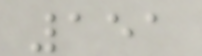151
